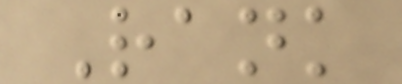Rank
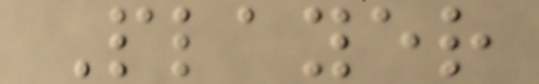Player
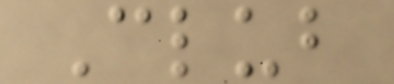Club
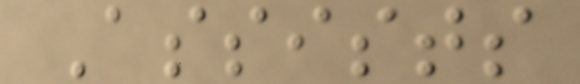Assists
